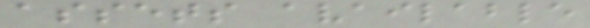assets available
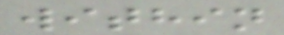within
